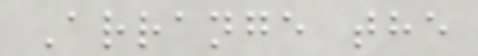Arrange the
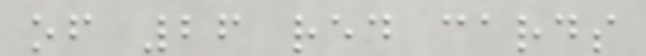of 26 red cards
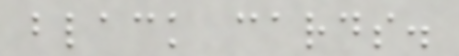black cards.
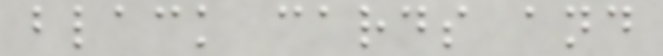black cards and
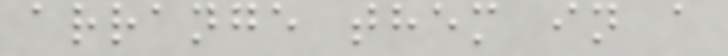arrange them in a
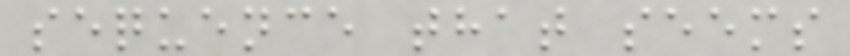sequence that seems
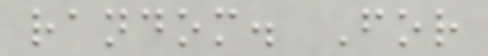random. For
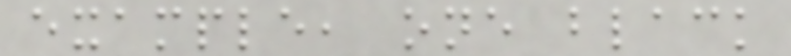example, one black
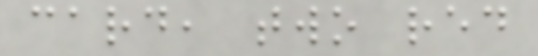card, two red
